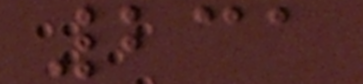231
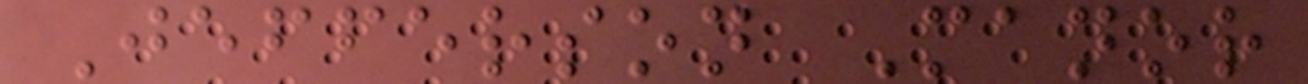Jefferson Manor
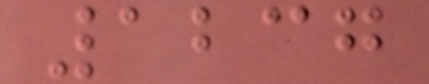1237
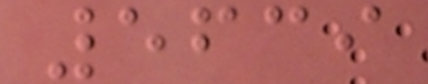5639
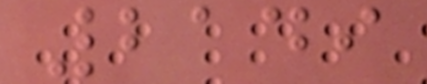2149
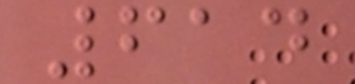614
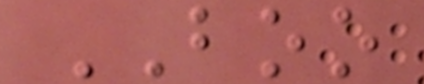BOO
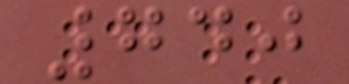740
